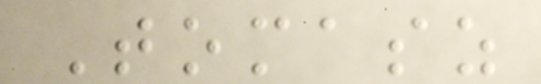Tomasz
